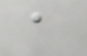a
